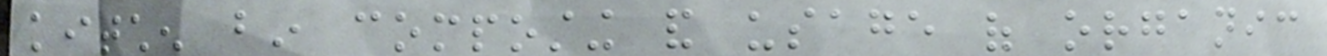kitchen bin composting and usage of organic
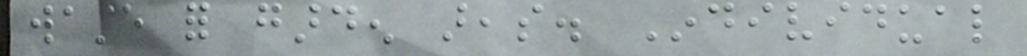waste for garden areas. Individual
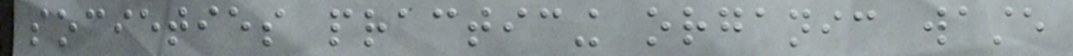societies practicing organic waste
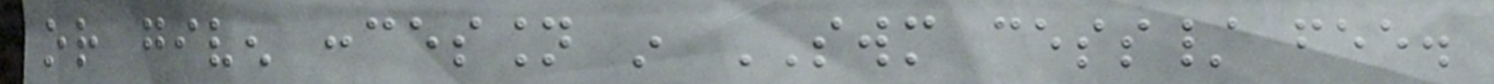or given concession in SWM cess/ fee.
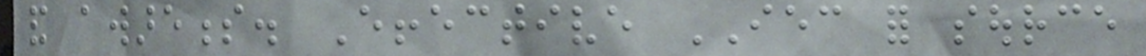and awareness. Effective IEC for source
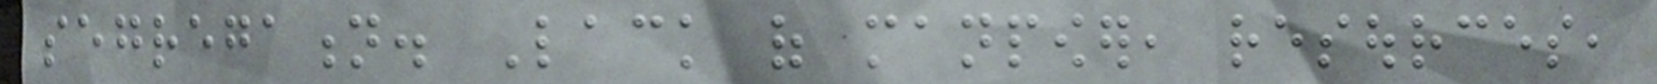segregation. Lack of manpower, resources,
